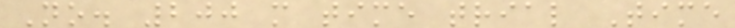No. 200 m time trial Time
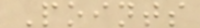Points
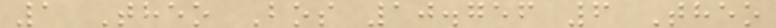1 Theo Bos 10.756 6 Theo
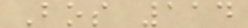Bos 114
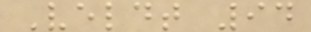Veldt 94
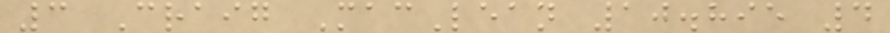3 Craig MacLean 10.895 4
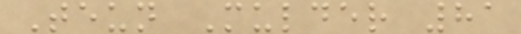Teun Mulder 81
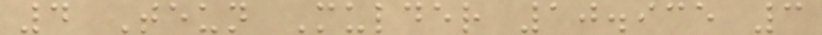4 Teun Mulder 10.935 3
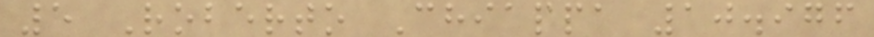5 Roberto Chiappa 10.976
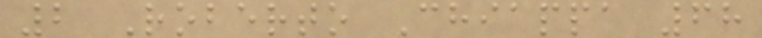2 Roberto Chiappa 68
